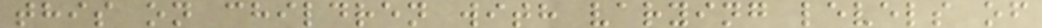this on children with varying levels of
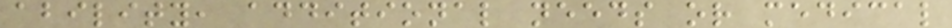ability, additional needs or medical
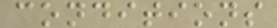conditions
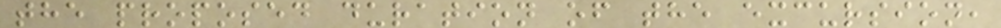the proposed duration of the excursion,
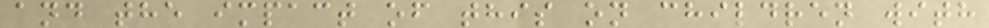and the impact of this on children with
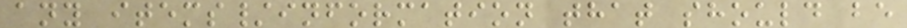any items/information that should be
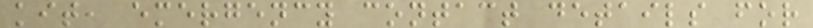kit, emergency contact details for
